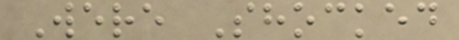Were Shocked
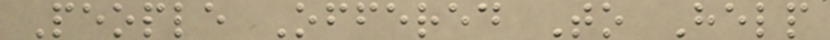People Offered To Help
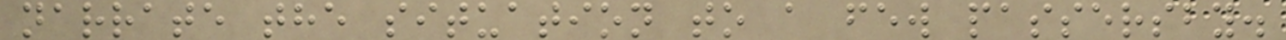narrate the situation to a few passersby.
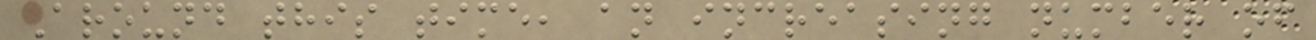Around this time, an increasing number of
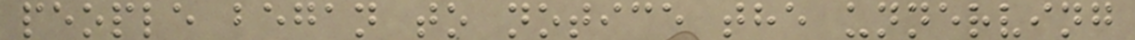people began to notice the unnerving
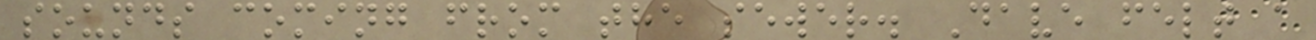sounds coming from the sewer. Dave felt a
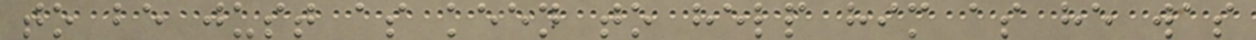to be just as keen to help him as he was
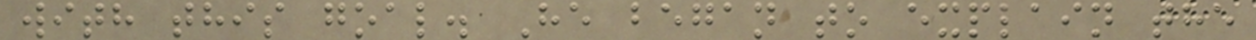with this goal. He began to explain the
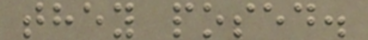they posed.
